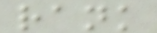rank
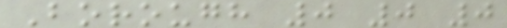Borough 0 0 0
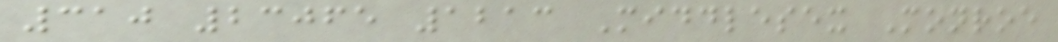310 23065 1213 Middlesex Monroe
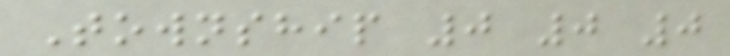Township 0 0 0
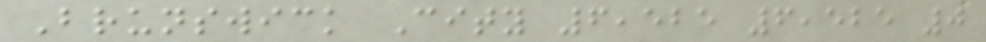Brunswick City 6,525 6,525 0
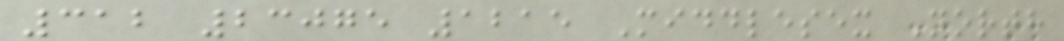312 23075 1215 Middlesex North
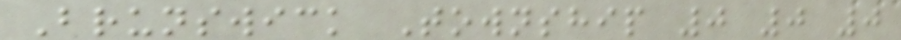Brunswick Township 0 0 0
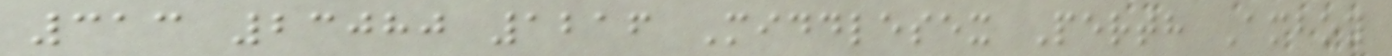313 23080 1216 Middlesex Perth Amboy
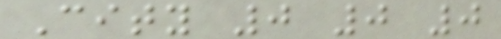City 0 0 0
